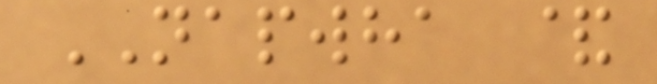NAPWHA &
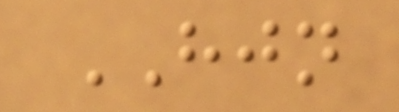HJN
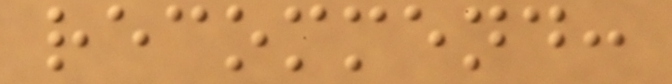recommend:
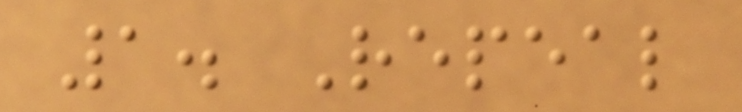1. Repeal
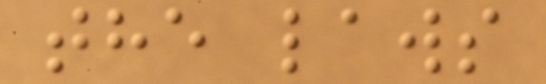the laws
